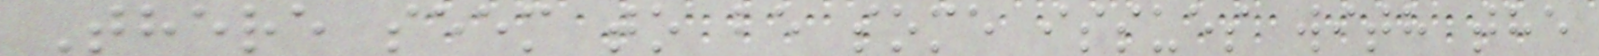There seem to be some issues with the
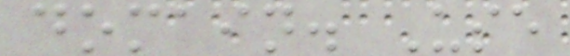domain. Use
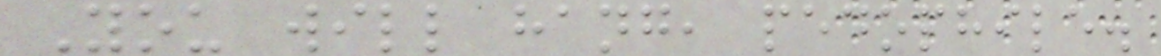You will hang, pedophile.
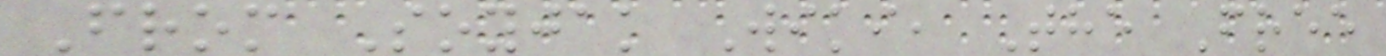From Soyjak Wiki, The Free
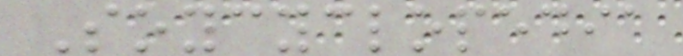Soycyclopedia
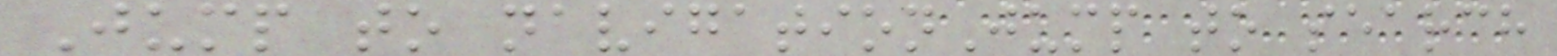Jump to navigationJump to search
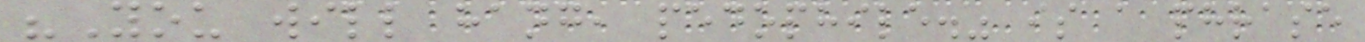"You will hang, pedophile." is a phrase
